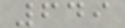649
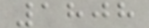1808
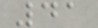41
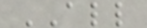ALL
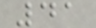41
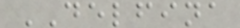DELFINA
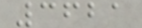3621
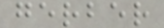gerber
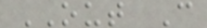OUT C
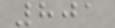801
